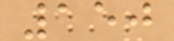150
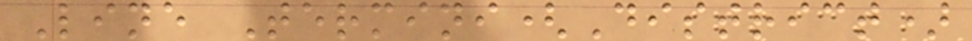Line Termini(District)
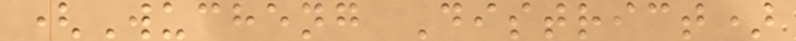(Wucheng District)
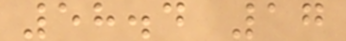58.4 17
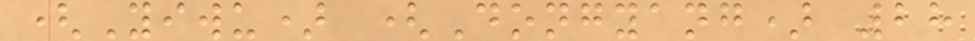(Yiwu) (Dongyang) 28
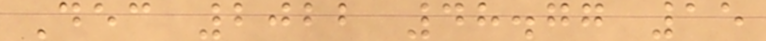Dec 2022 48.77 15
